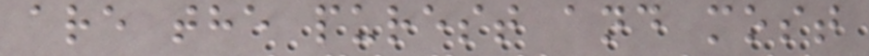are the purest and most
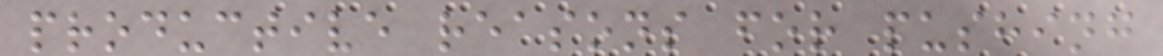productive reasons for pushing
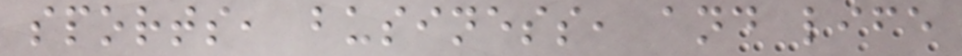sports, business, and life
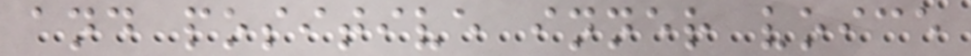and positive inner voice
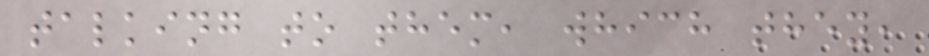talking to them, which they,
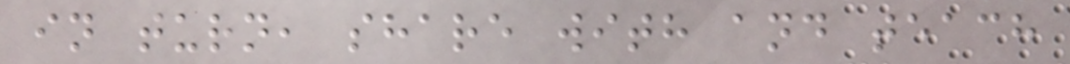in turn, share with and teach
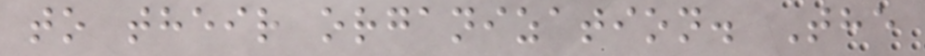to their organization. The
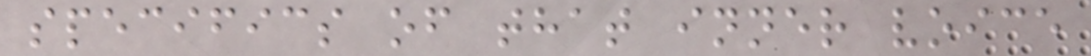specifics of that inner voice
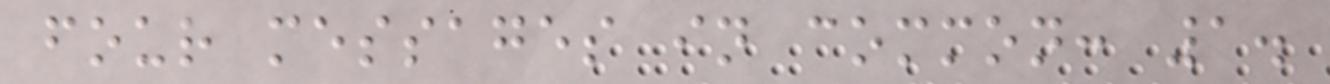four messages in common: 1.
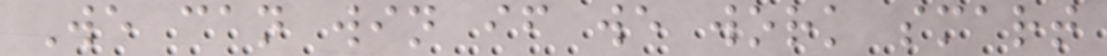We can win if we work smart
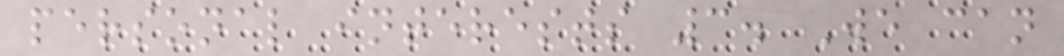personal interests 3. We can
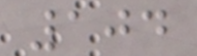104
